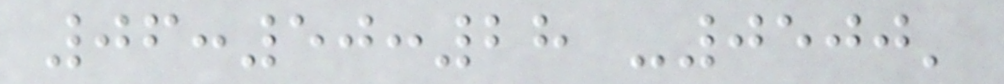06:50:28 -0500'
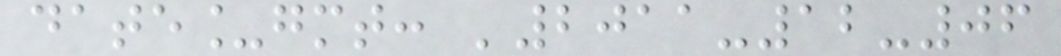date_gmt: '2011-12-06
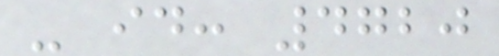- id: 4720
